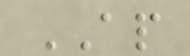AP
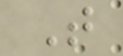T
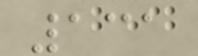131
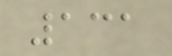131
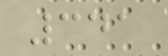341
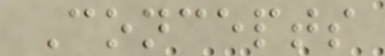Concepts
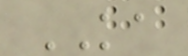KA
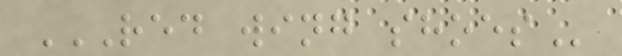RED WING SHOES
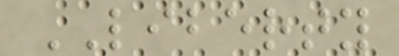LIBERTY
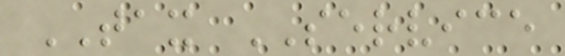TAX SERVICE
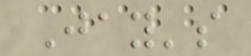Jay's
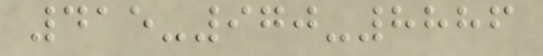415-970-8886
